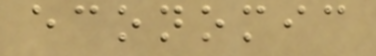economic
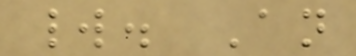world. An
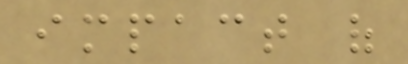impact of
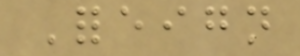Foreign
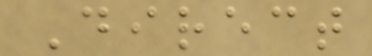Direct
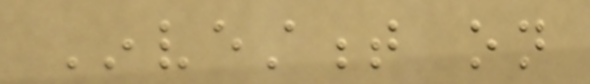Investment on
